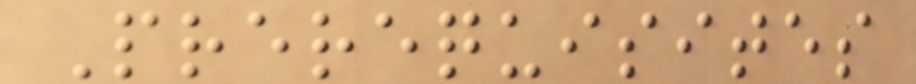Prerequisites
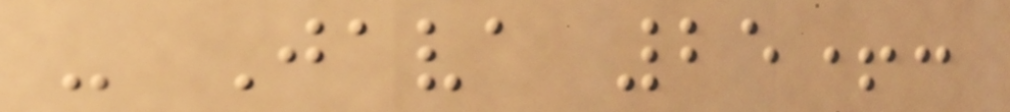- Java 25+:
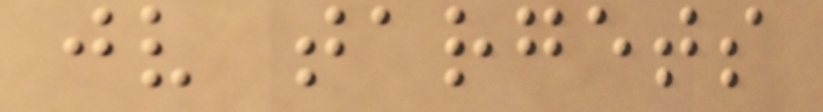jv targets
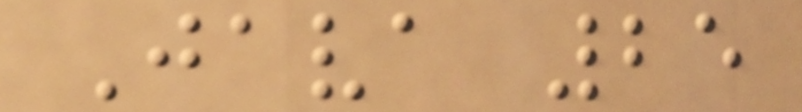Java 25
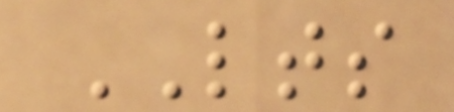LTS
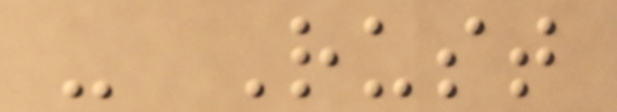- Rust
